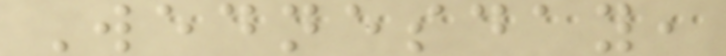Wednesday,
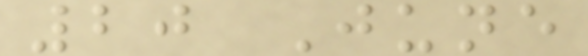20 June
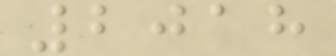2018
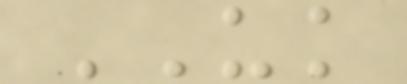UK
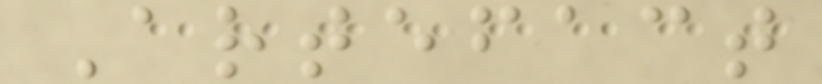Artefact
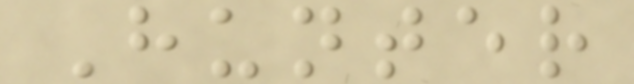Hunter
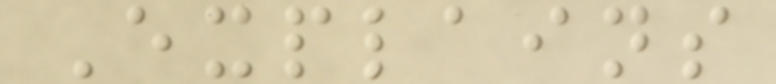Explains
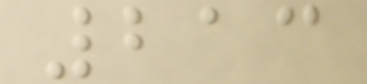213
